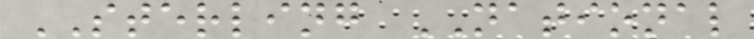STERLING NATIONAL
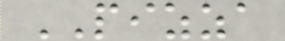PIZZA
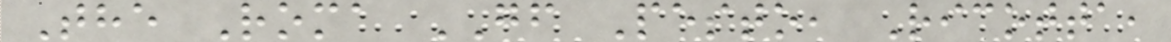The Roma GF Pesto, Ricotta,
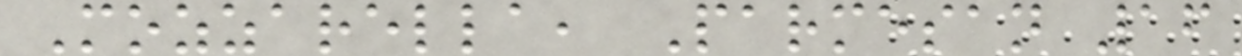Mozzarella, Parmesan 16
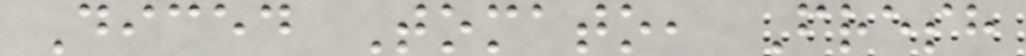Diced Tomato, Fresh
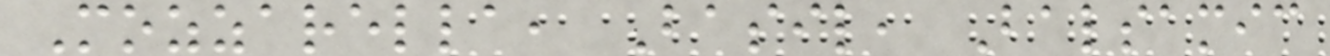Mozzarella, Basil, Balsamic
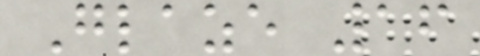Glaze 16
